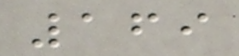169
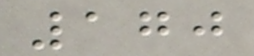170
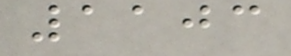1103
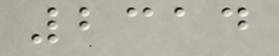2314
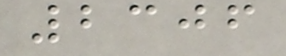2306
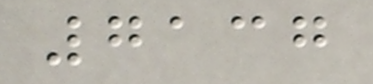7137
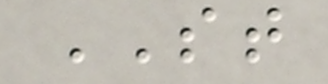ST
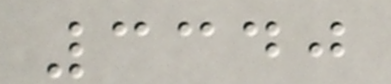3340
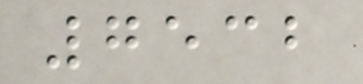7532
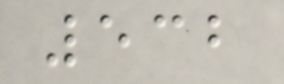532
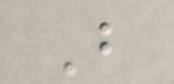B
